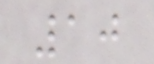10
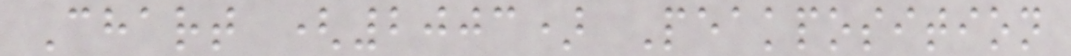Chart (2003) Peakposition
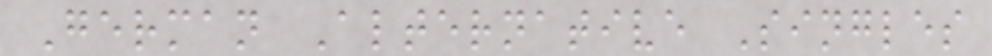German Alternative Singles
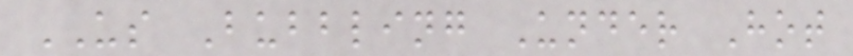US Bubbling Under Hot
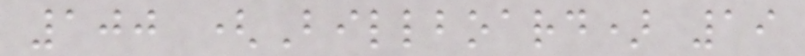100 (Billboard) 19
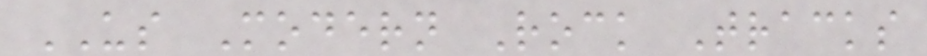US Modern Rock Tracks
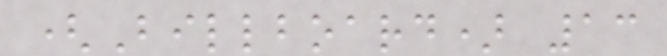(Billboard) 13
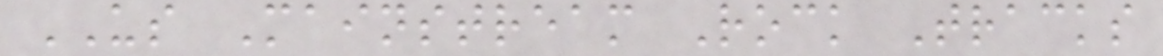US Mainstream Rock Tracks
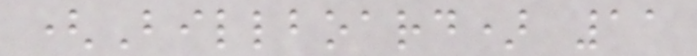(Billboard) 11
